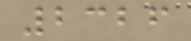2326
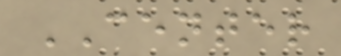CENTER
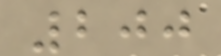200
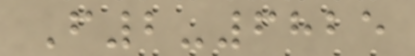F2-6825
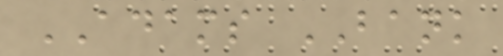ADAMS BANK
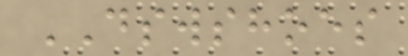DSWSHOES
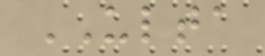ULTA
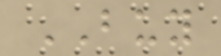BUY
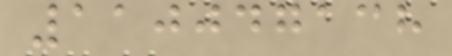110047138
